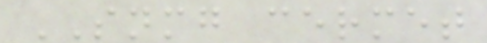SNMG cermet
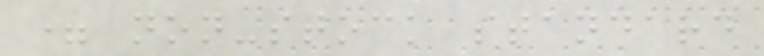= non-stock standard
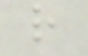r
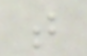t
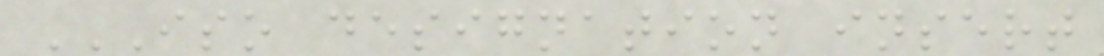ISO DESIGNATION INSERT
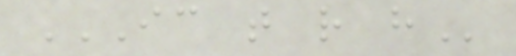IC T R H
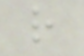r
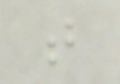t
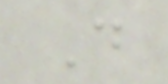D
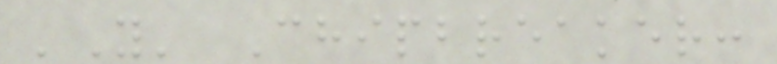'Y' Chipbreaker:
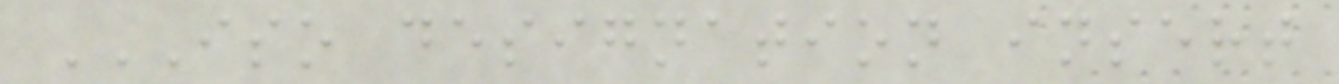ISO DESIGNATION INSERT
